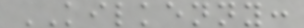KILKENNY:
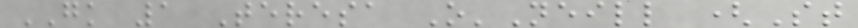GK 1 Teresa O'Neill (St
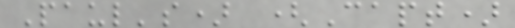Paul's) (Capt)
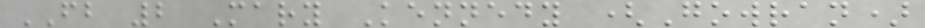FB 2 Mary Kennedy (Gowran)
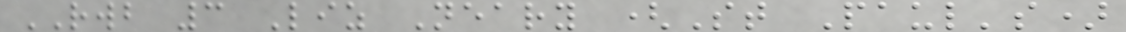RWB 3 Liz Neary (St Paul's)
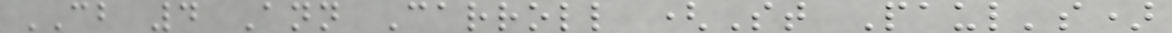CB 4 Ann Carroll (St Paul's)
